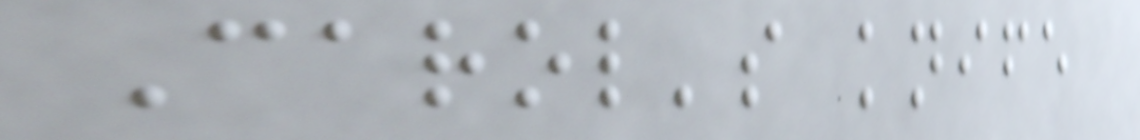Carol's knife
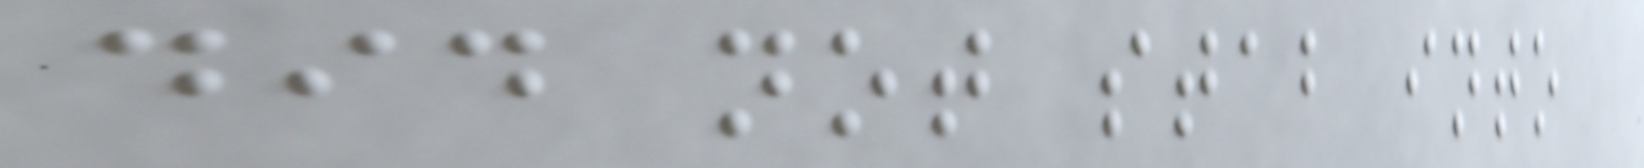did not stab into
